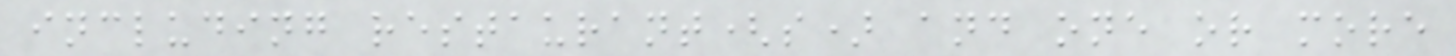including restaurant(s) and one or more
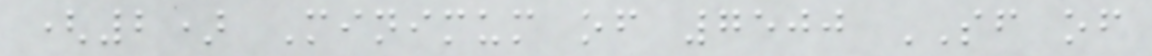(2) Minimum of 7500 SF of
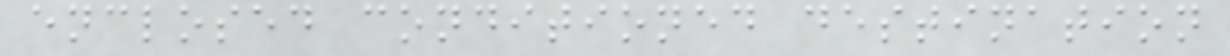enclosed conditioned destination
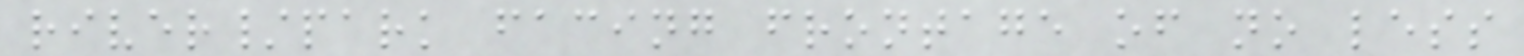river/park facing frontage of no less
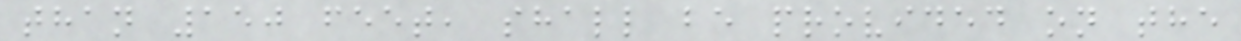than 150 feet, shall be provided on the
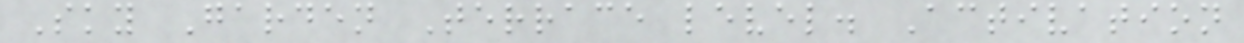Sky Garden Terrace level. Activation
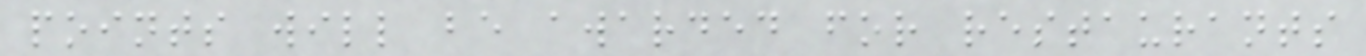points will be awarded for restaurants
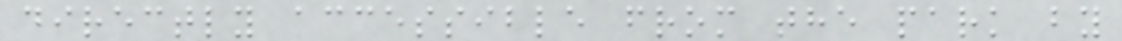directly accessible from the park by
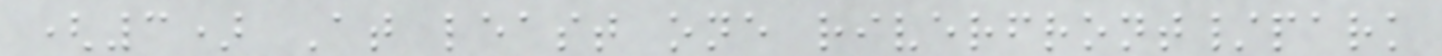(3) At least one riverfront/park
